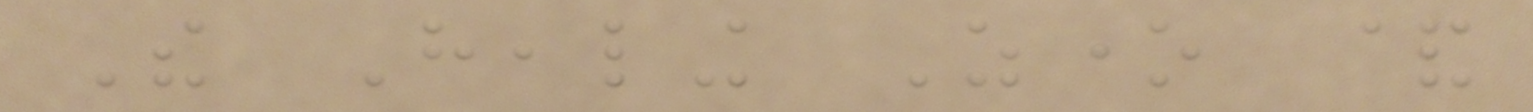The Healing Zone &
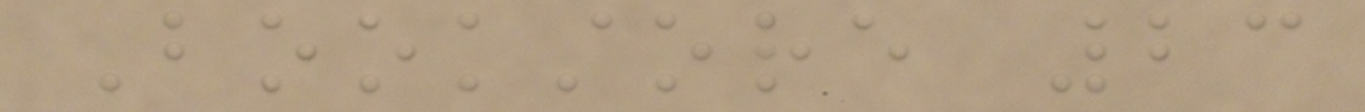Bookstore 23
